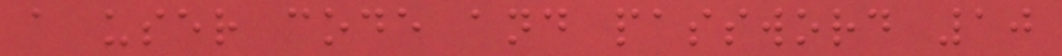a user code and password 10
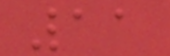11
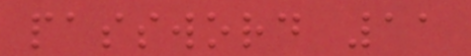password 11
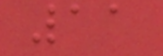11
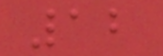12
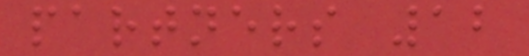partners 12
